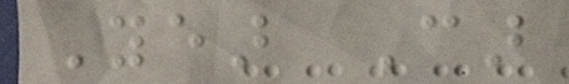Year Car
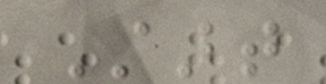Start
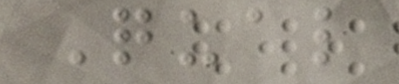Qual
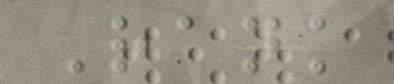Rank
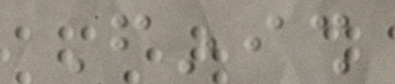Finish
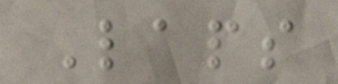Laps
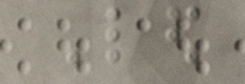Led
